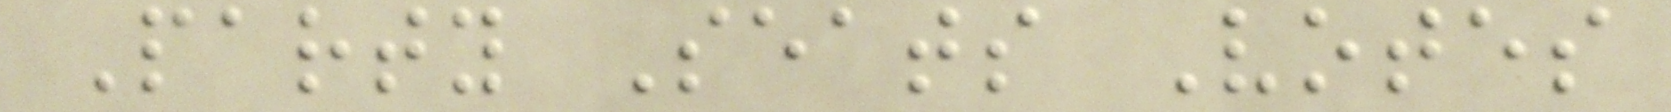Party Seats Votes
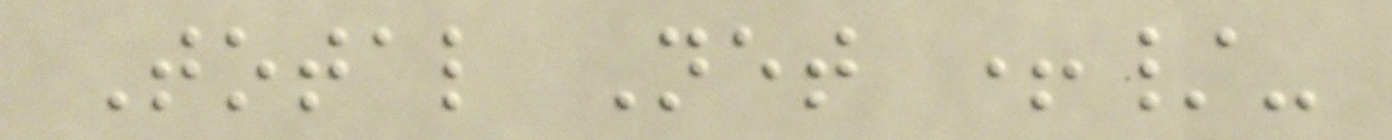Total Net +/-
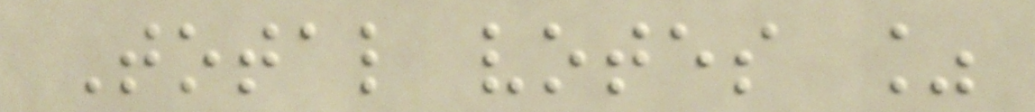Total votes %
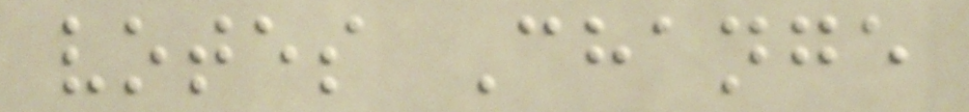votes Change
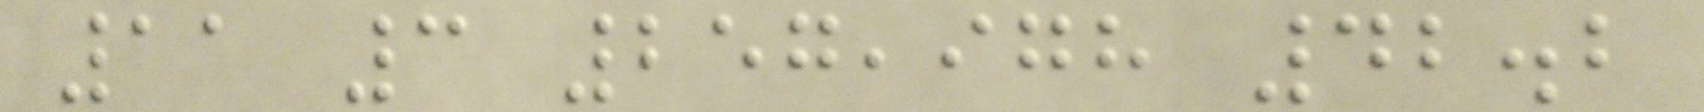11 3 257,978 42.2
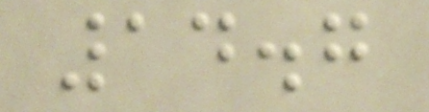14.7
